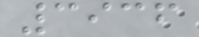3936
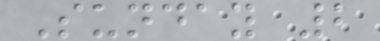Sunday 2
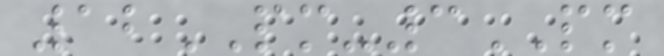12PM-3PM
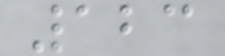123
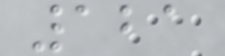121
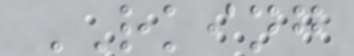RKING
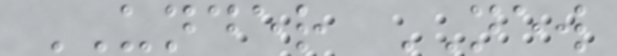UNDER NEW
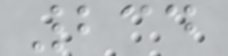234
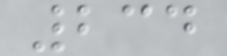234
